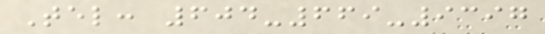Tel: 604-669-9397
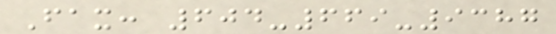Fax: 604-669-9387
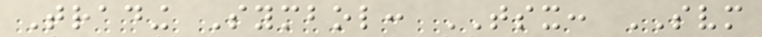Trading Symbol: TSX: SVM
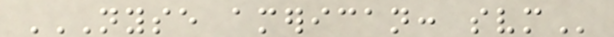NYSE AMERICAN: SVM
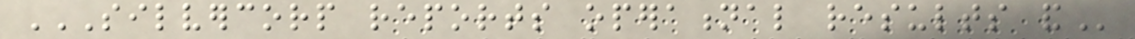SILVERCORP REPORTS OPERATIONAL RESULTS AND
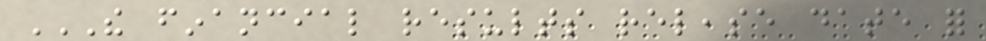THE FINANCIAL RESULTS RELEASE DATE FOR
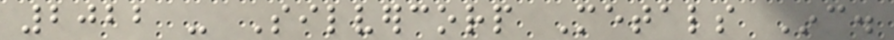2022 - Silvercorp Metals Inc.
